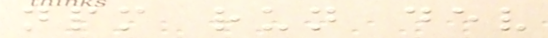npm run dev
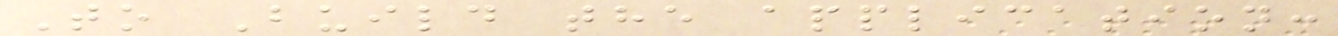To Build the application:
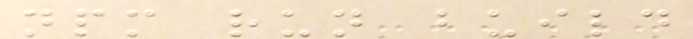npm run build
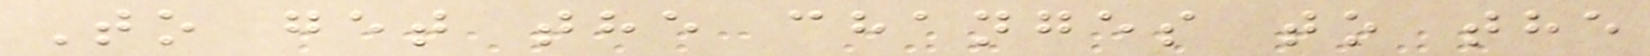To get the changes to the
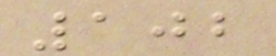102
